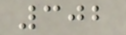302
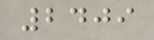2409
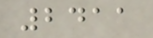2411
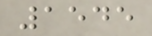1545
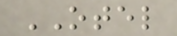OTEL
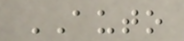AUTO
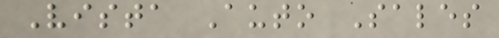Vista Auto Sales
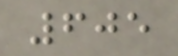605
